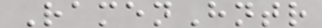RamenHntr
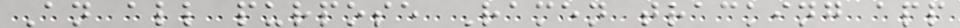An all purpose Ramen tracking app
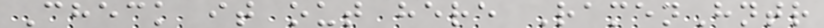Check it out here RamenHntr
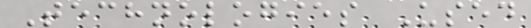Technologies Used
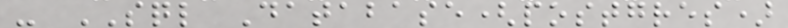- SQL Database(postgres)
